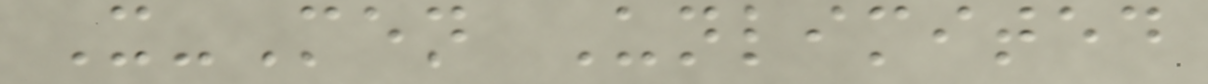X-Men Unlimited
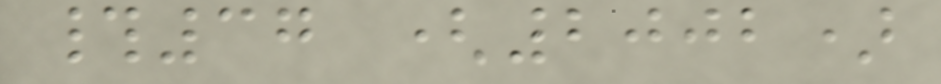#37 (2002)
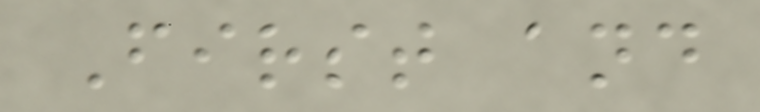First and
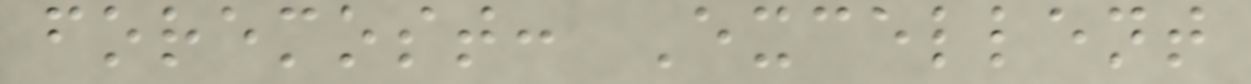foremost: Excellent
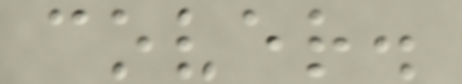cover.
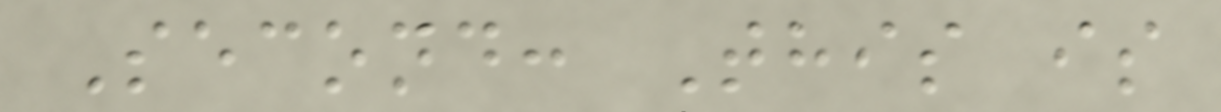Second: This is
